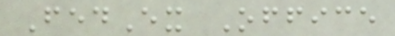FedEx Office
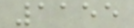1155
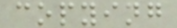copying
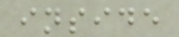inside
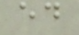ed
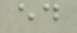ed
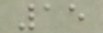15
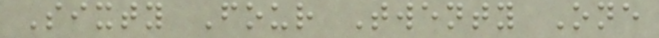Sixty Four Twenty One
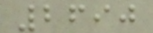2690
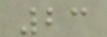23
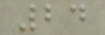24
